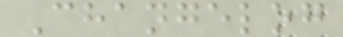Changelog
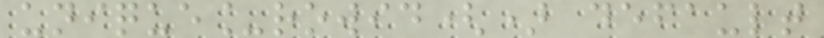unique_rowid() default
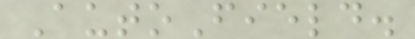AutoField.
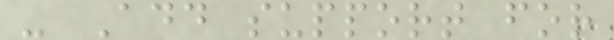- Add support for
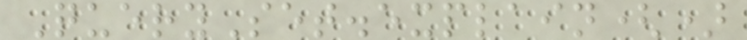QuerySet.explain()
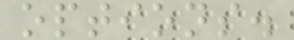options.
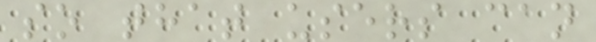so that users can
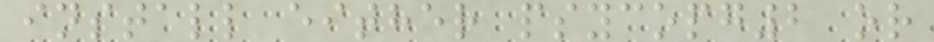install either psycopg2 or
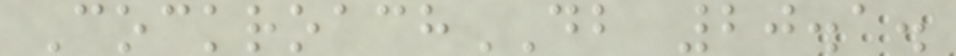CockroachDB 20.1.
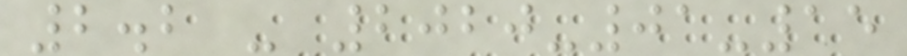2.2 - 2020-01-15
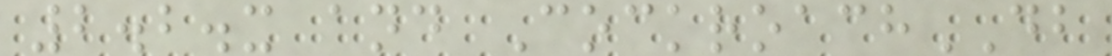2.2.x and CockroachDB
